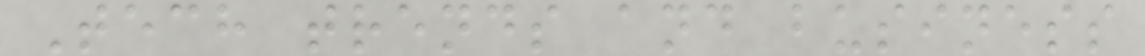Tech trends and business
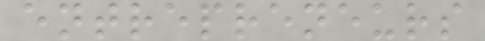entrepreneurs
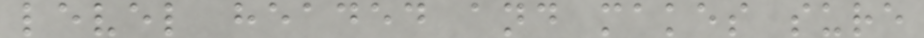level headed and makes sure
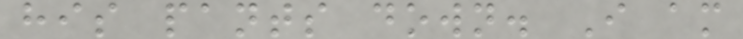his pants down. I am
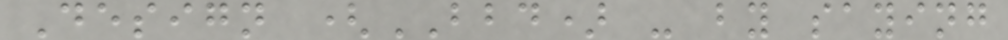Design (BBD) - by saying
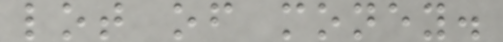lot of money.
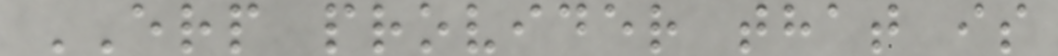ERP provider that is
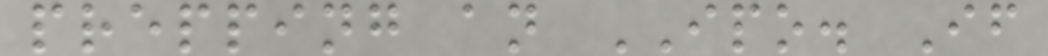prepping an IPO. If
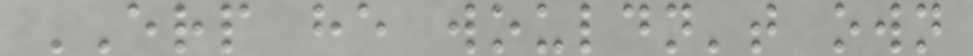ERP he wouldn't own
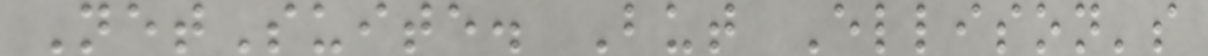NetSuite. But Ellison's
